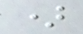)
